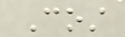Cost
